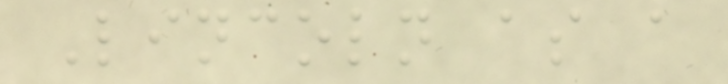Lincoln as a
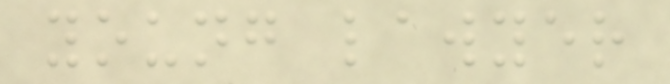young lawyer
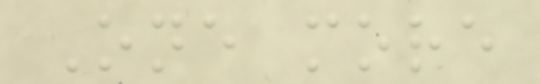One more
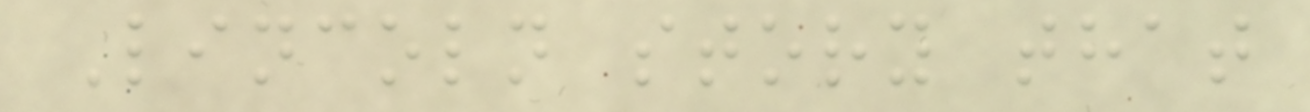Lincoln story that
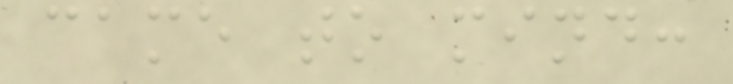came to mind:
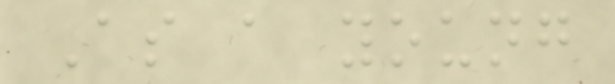As a young
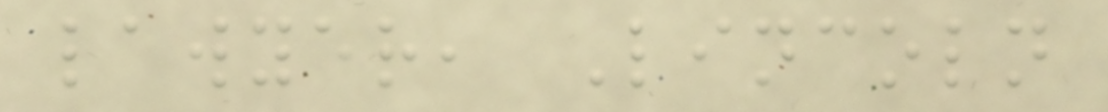lawyer, Lincoln
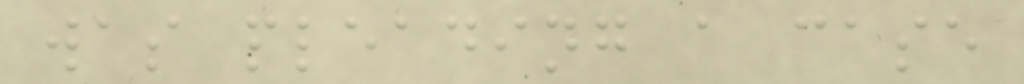was pleading a case
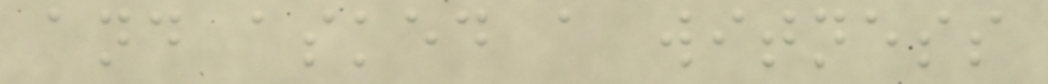and asked a witness
